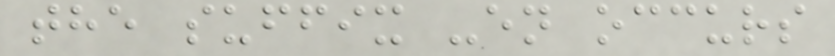the suffix -en occurs
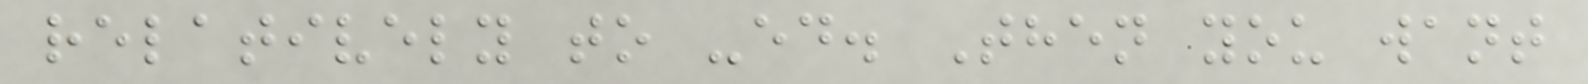relatively to -ed. Then you want
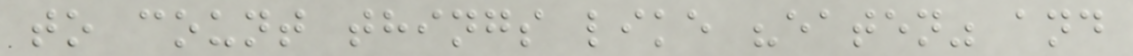to count things like "eaten" and
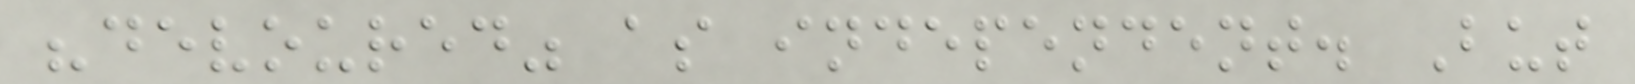"devoured" as independent. But
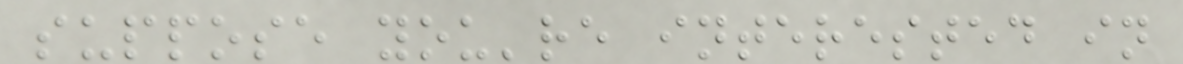suppose you're interested in
